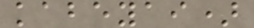kabeyai)
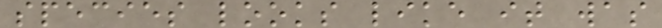species looks like it was
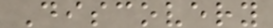Discovery
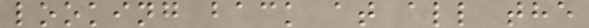looking back at all the
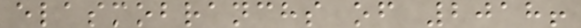elasmobranchs of 2018!
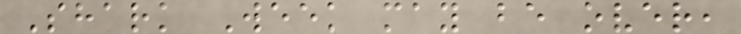Shark Week may be over,
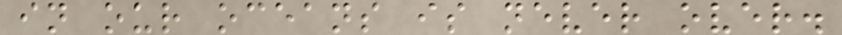in our oceans is never over.
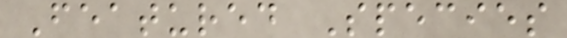Featured Species
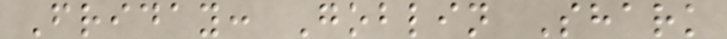Friday: Goblin Shark
